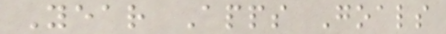Year Apps Goals
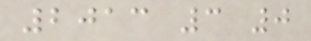2013 3 0
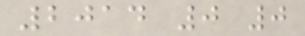2014 0 0
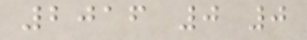2016 0 0
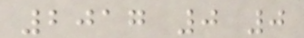2017 0 0
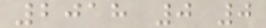2018 0 0
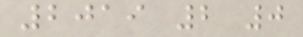2019 2 0
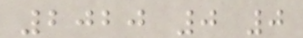2020 0 0
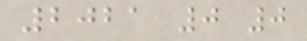2021 0 0
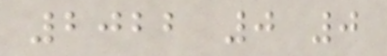2022 0 0
